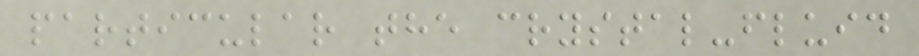particular the crystal-fluid
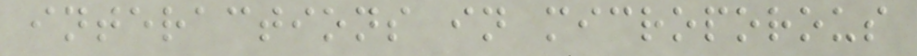interactions in microporous
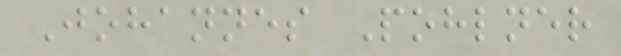Johannes Pohlner
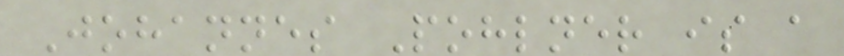Johannes Pohlner is a
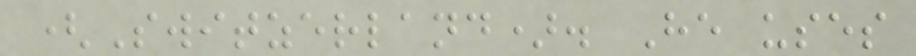(Switzerland). He uses
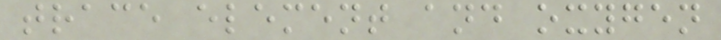trace element and oxygen
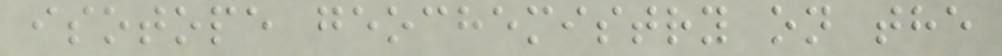isotope geochemistry on the
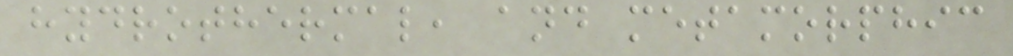hydrothermal, and metamorphic
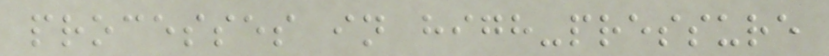processes in high-pressure
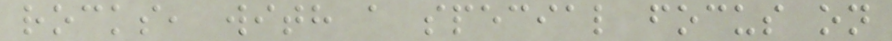rocks, with a special focus on
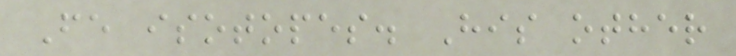Fe isotopes. His other
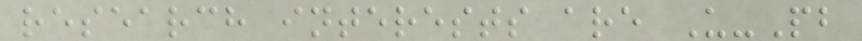research interests are U-Pb
